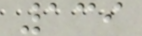139
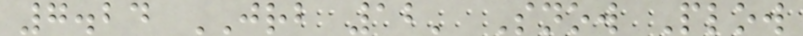7.24 JRB 12' Snow Plow
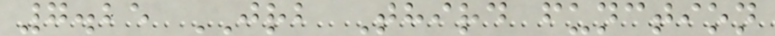7.25 JRB Third function
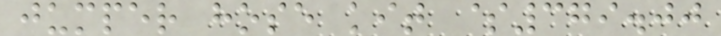jumper hose kit $379.00
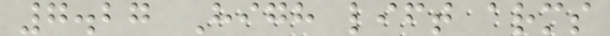7.27 High lift arms
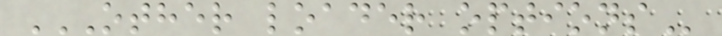OTHER LOADER OPTIONS
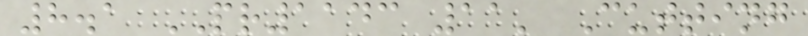8.1 PR1143 11' Cutting
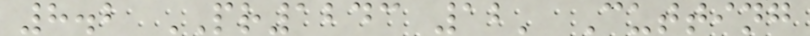8.2 PR1243 12' Cutting
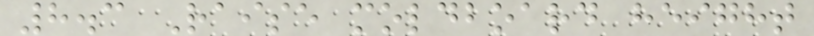8.3 Raise moldboard height
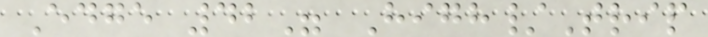Edge 42" High/Trip
